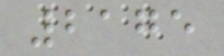2175
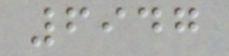6947
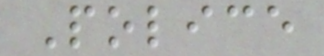Police
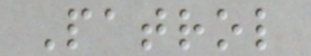Patrol
